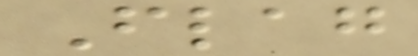Flag
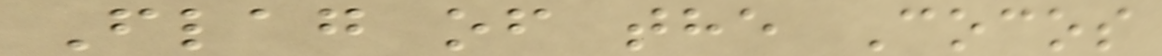Flag of the Cocos
